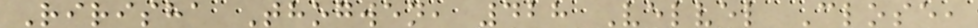Ririsha Thogwen, 428 Velvel Close,
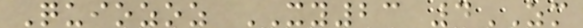Quiozoz XY23 4ZM
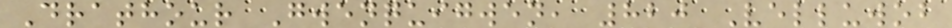Drathour Gwenquigwen, 820 Velluwob
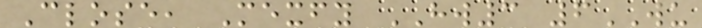Close, Mexfy HW3 6WU
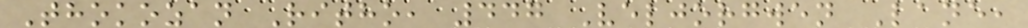Thokozan Ritho, 447 Veljorgwen Lane,
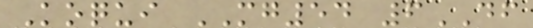Koqui MG54 6DF
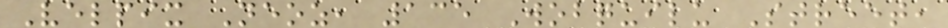Velpix Neoz, 135 Wobquilu Street,
